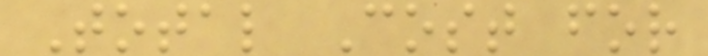Total Cost for
